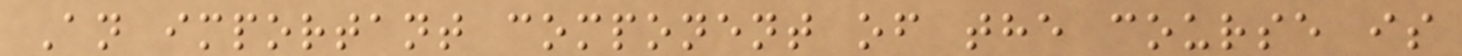An important component of the course is
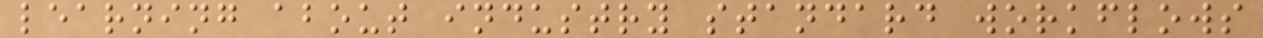learning about industry standard workflows
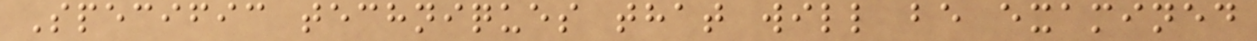Specific techniques that will be examined
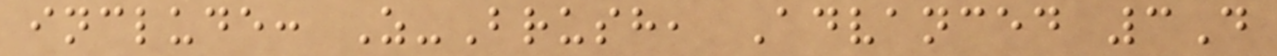include: Z-Brush, Advanced 3D
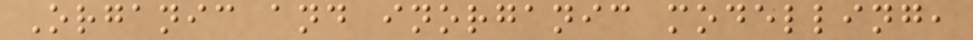Organic and inorganic modelling,
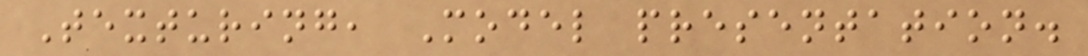Texturing, Model presentation.
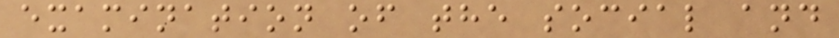examination of the social and
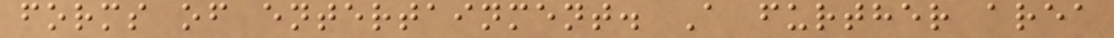forms of entertainment. A further area
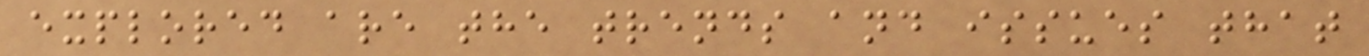explored are the trends and issues that
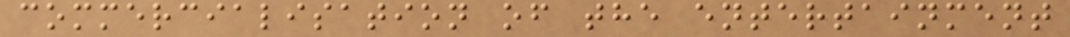commercialisation of the entertainment
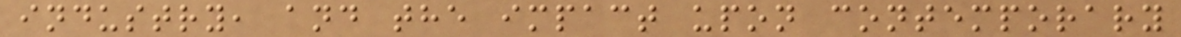industry, and the impact upon contemporary
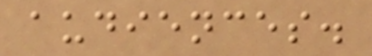audiences.
